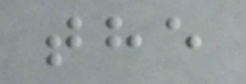the
